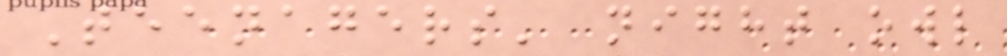Teenagers' night owl
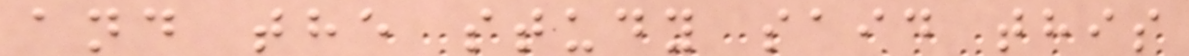and the study said this
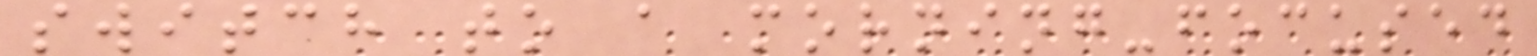switch to a morning-focused
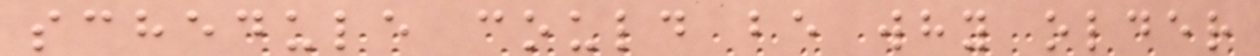schedule could be why older
